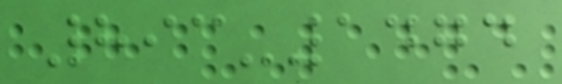893-1474
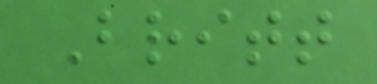Britt
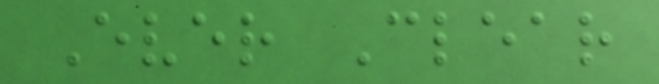Ever Clear
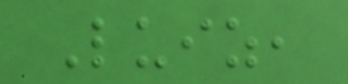Luiz,
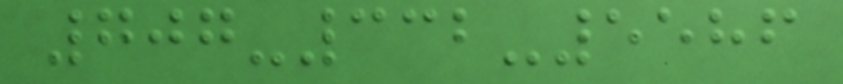707-332-5586
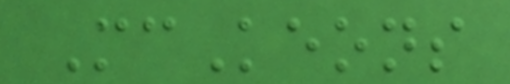McKeons
